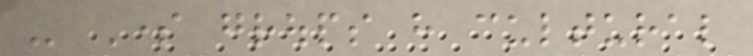- Some groups have cultural
